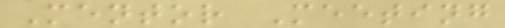Mentor Meeting
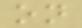on
